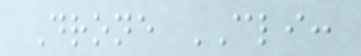Drone CLI:
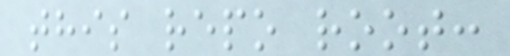this repo root:
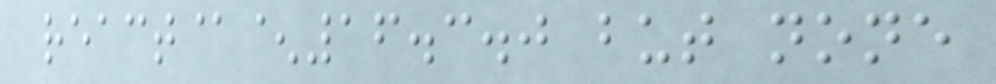react@^16.3.0 but none
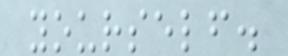yourself.
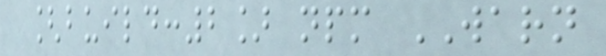[build:2] npm WARN
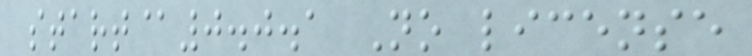start@0.0.1 No license
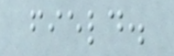field.
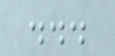...
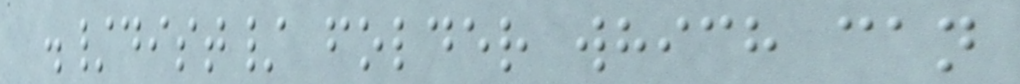./dist/ folder which can
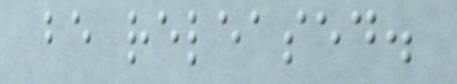be released.
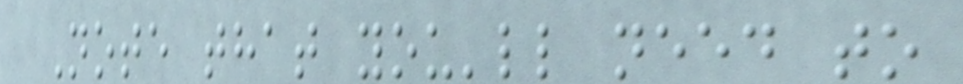Note that you'll need to
